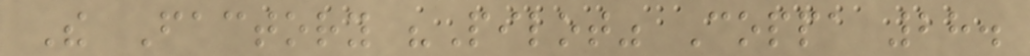The Factory "Pilot" Coppa 28.
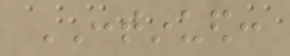CONTINUED:
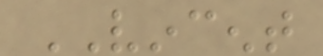VINCENT
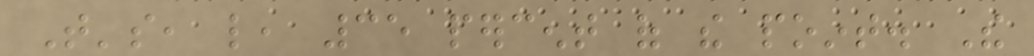That's, like, 35 percent of the point. The
